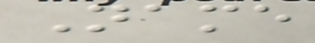Name
